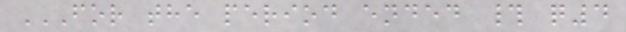FOR THE PERIOD ENDED # Q4
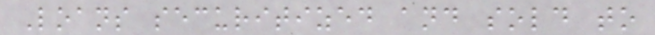Loans securitized and sold to
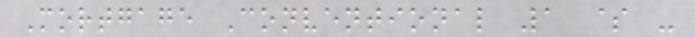Mortgage Conventional 1 $ -
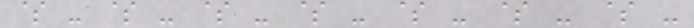$ - $ - $ - $ - $ - $ - $ -
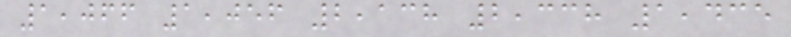1,066 1,056 2,138 2,338 1,435
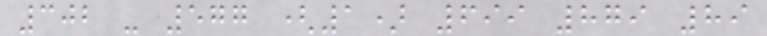302 - 577 (1) 699 879 89
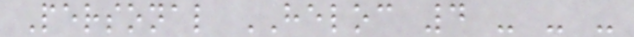Personal HELOC 4 - - -
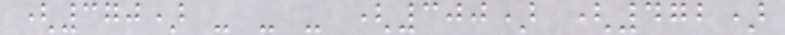(370) - - - (300) (472)
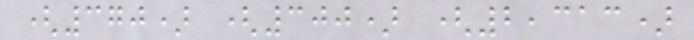(370) (300) (2,313)
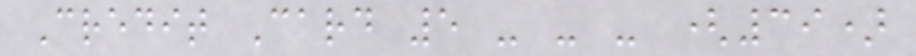Credit Card 5 - - - (39)
